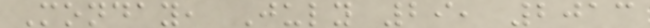Monday, July 29, 2013
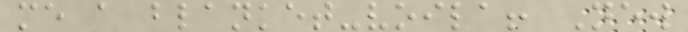me a blanket-voila! New
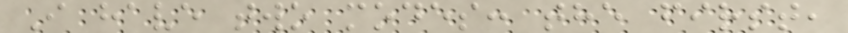I have two modes: the first,
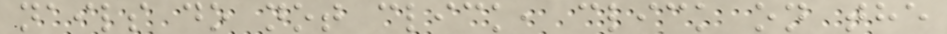nails do not click, click on the
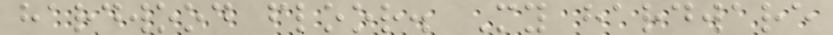hardwood floor. My hardware
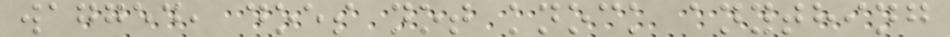wagged, does not knock anything
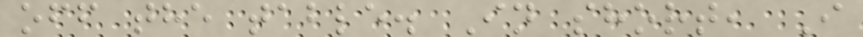off the table. In short, I
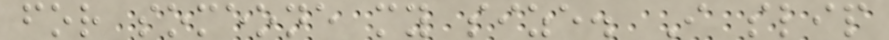for someone my size. I slip
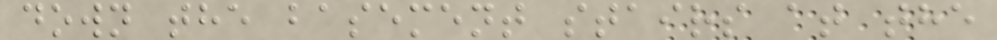down the basement stairs at the
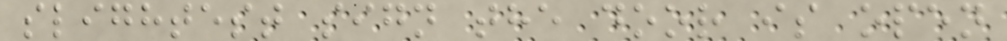slightest sign the door is open
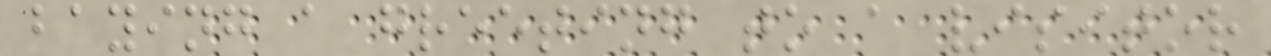baying a greeting to a visitor
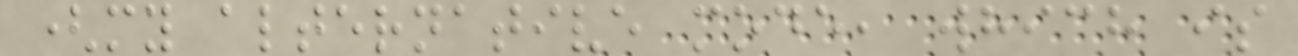(my alternative mode, which is
